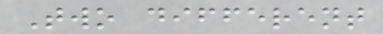Two different
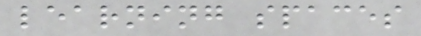learning spaces
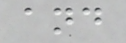and
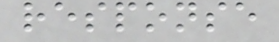response
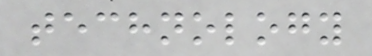technology
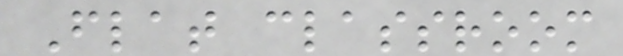Flat classroom
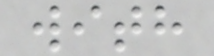with
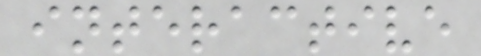interactive
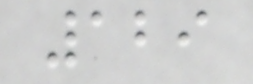129
